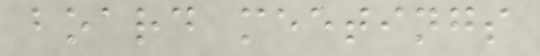board meetings
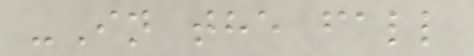-In the fall
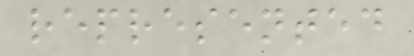represented
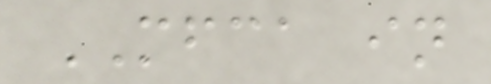MFCA in
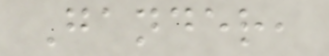Gander,
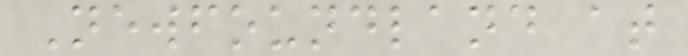Newfoundland at
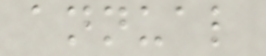annual
